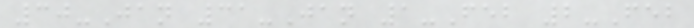30-Jan 31-Jan 1-Feb 2-Feb
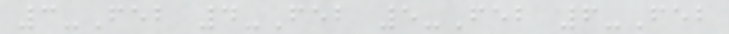3-Feb 4-Feb 5-Feb 6-Feb
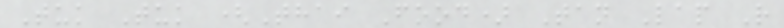Tuk Tuk (Thai Food) Tan Lap R
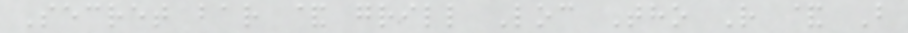Secret bar & grill Loc Tho R & B
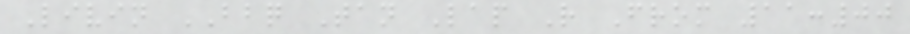Livin BBQ Tan Lap R From 11:00
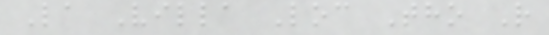La Villa Loc Tho R
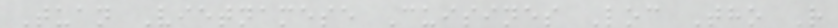Tuan Vietnamese Cuisines Loc Tho R
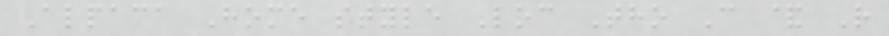Alpaca Home style Loc Tho C & R
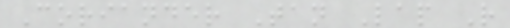Coriander Tan Lap R
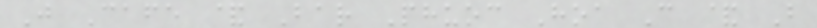J Cafe & Bar Phuoc Hoa C & B
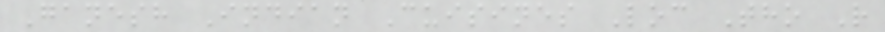Ganesh Indian Cuisines Loc Tho R
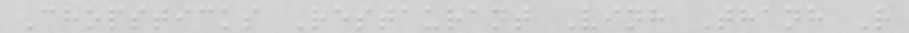Chopsticks Restaurant Vinh Thanh R
